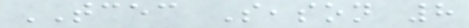TCEC Season 8
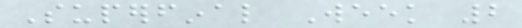Superfinal Week 2
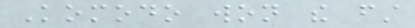Komodo won the first
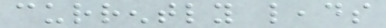currently leads
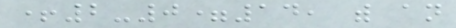+2-0=14, with an
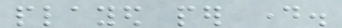played per day.
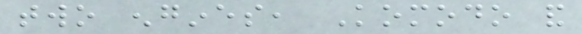two engines, Komodo and
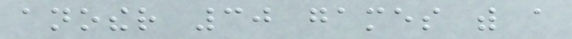another 30 games with a
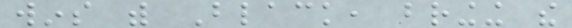wins with Black, bringing the
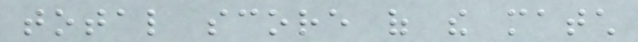total score of the match
